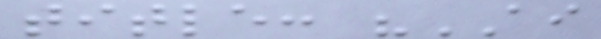title: "AI
